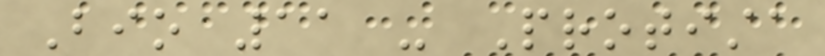Bio 11 - Protista
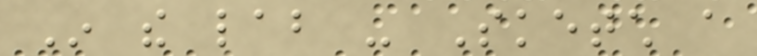In the lab - Sketch a
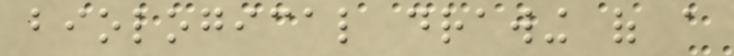biological drawing of a
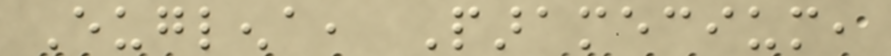Euglena, Paramecium,
